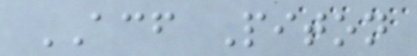ACF Piton
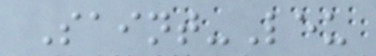Saint-Leu
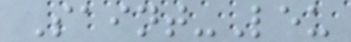Saint-Leu
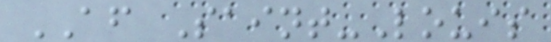AF Saint-Louis
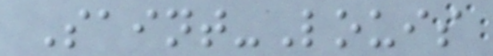Saint-Louis
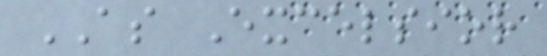AS Excelsior
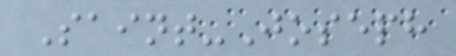Saint-Joseph
